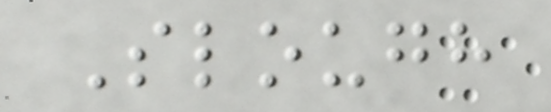Slough
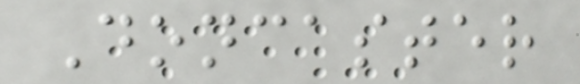Doncaster
